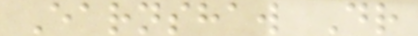Earnshaw Dr
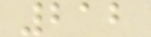212
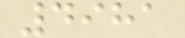4981
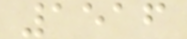1516
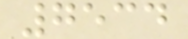7534
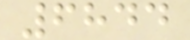6844
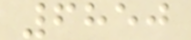6850
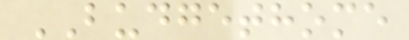BUDGETHOME
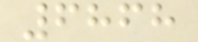6868
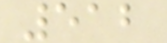512
